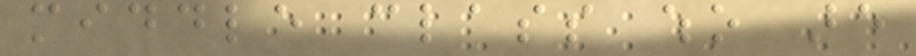middle class who are
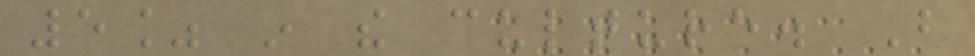5% in the culture. But
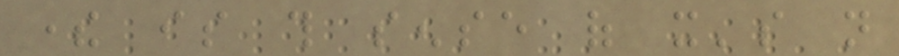there is this sense of it's not
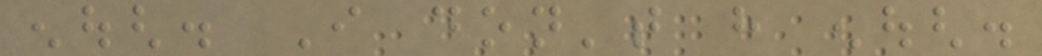enough. I don't have enough.
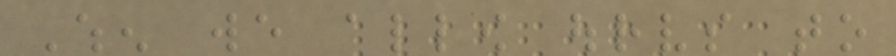When we allow ourselves to
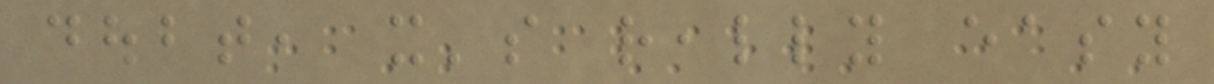doubt, it's really easy
